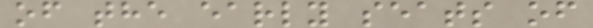of the early seats of
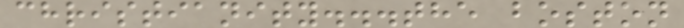christianity...the boston
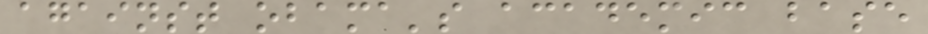against obama's academic base
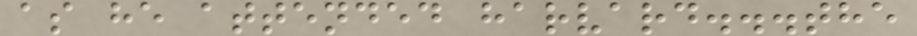as he attended harvard...the
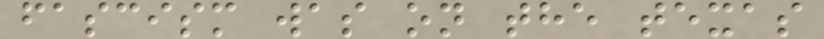fascism was on the texas
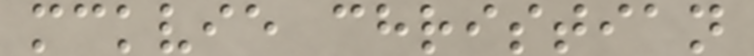mckvie christian
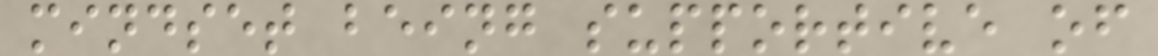mindset being supportive of
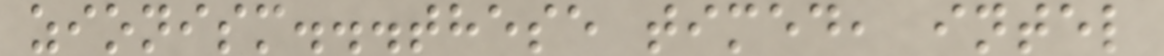zionism...these timed, intel
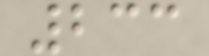233
